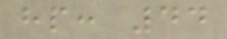hp: 44
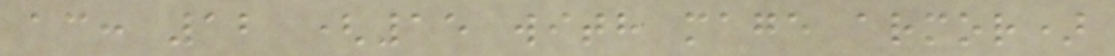ac: 12 (15 with mage armor)
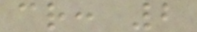cr: 2
